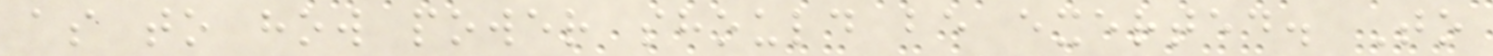as to how power should be exerted. To
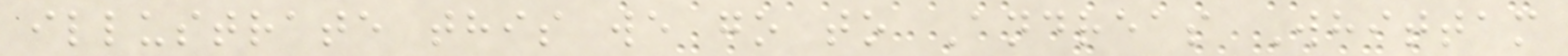illustrate this we go to Andreas Whittam
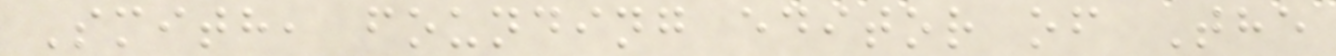Smith, founding editor of The
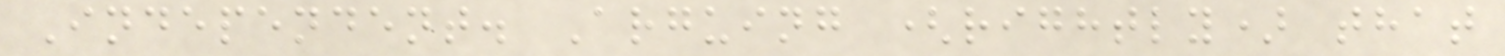Independent. Arguing (rightly) that
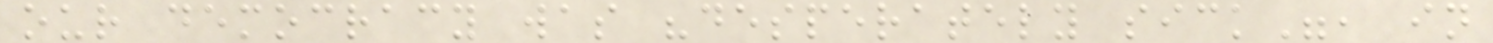our democracy was "desperately sick", in
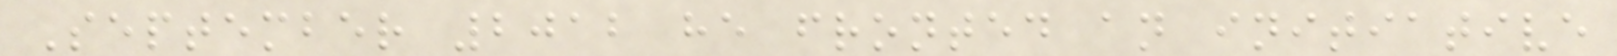September 2012 he fronted an initiative
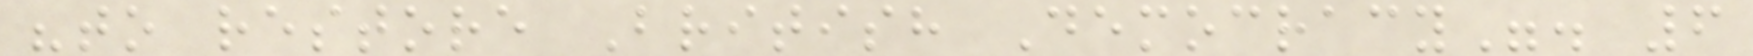"to restore British Democracy". 6
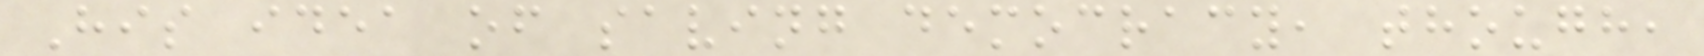His idea of saving democracy, though,
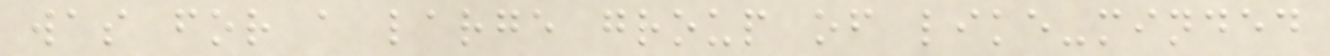was for a large group of like-minded
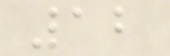12
